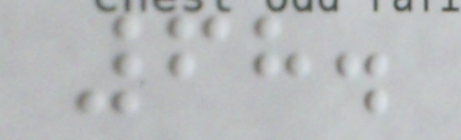68.
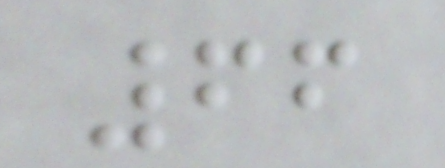66
